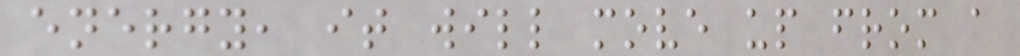energy, it will move up from a
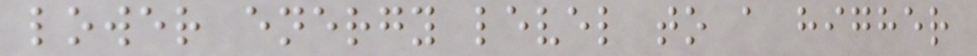lower energy level to a higher
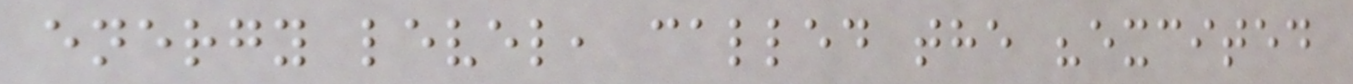energy level, called the "excited
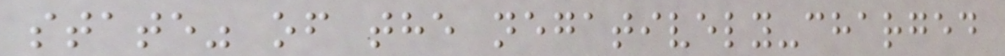state" of the negatively-charged
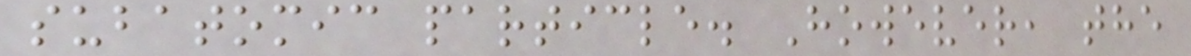subatomic particle. However, the
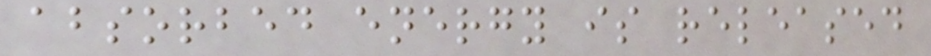absorbed energy is released
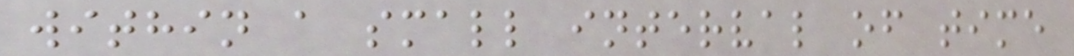within a small interval of time
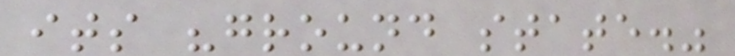its "ground state."
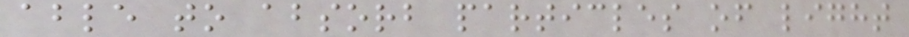able to absorb particles of light
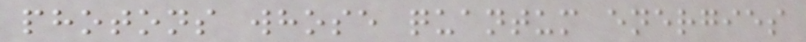photons whose quantum energies
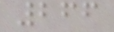266
